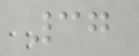37
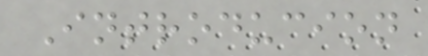Introducion
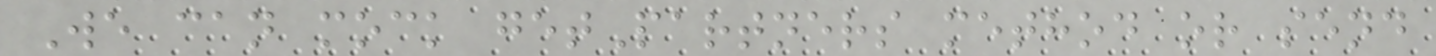We can mock getPartners method or send
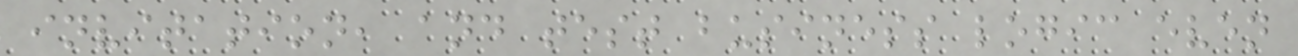invitation, and test business logic even
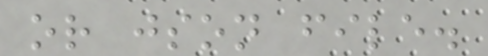or json file.
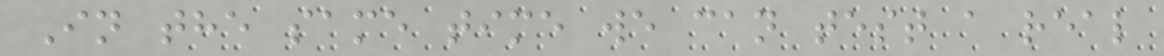In the same time we can test a real
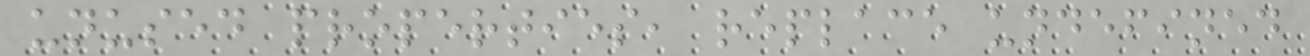unused properties, replace undefined
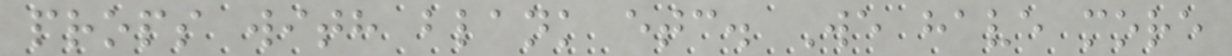props with blank etc. We have more
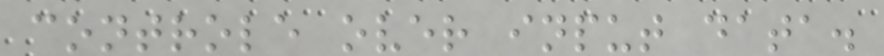controle over input data.
